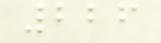226
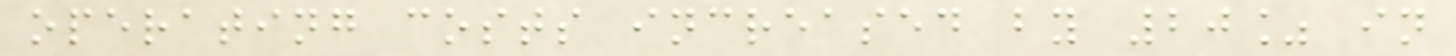operating costs increased by 20% in
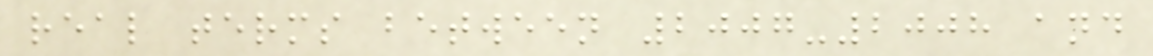real terms between 2007-2008 and
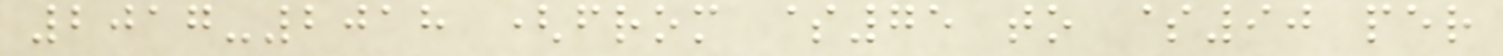2017-2018 (from $75 to $90 per
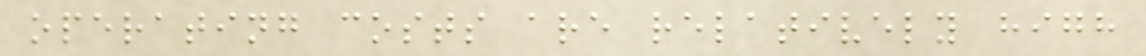operating costs are relatively high
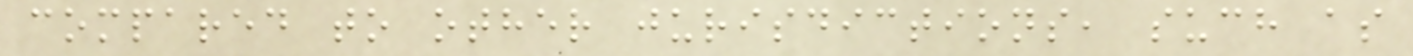compared to other jurisdictions, such as
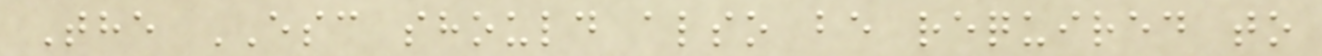The ESC should also be required to
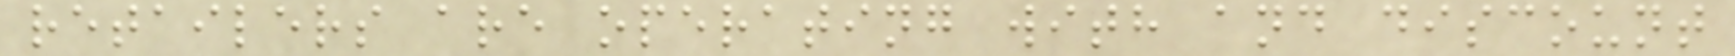retailers are operating with and discount
